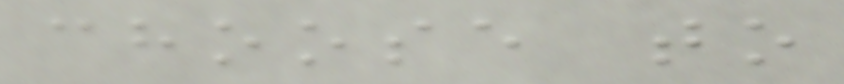choose to
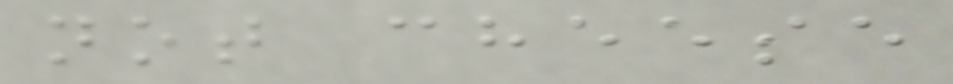not cheese
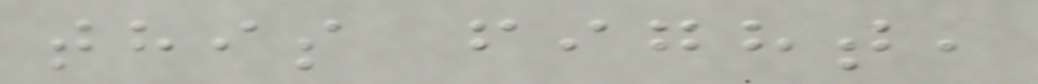this fight,
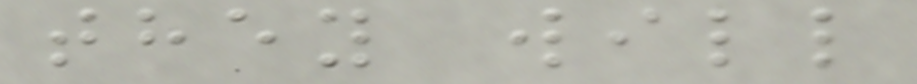they will
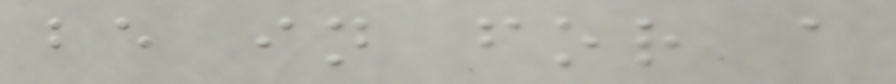be in for a
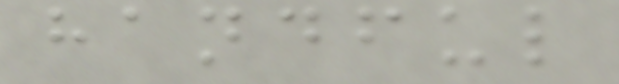handful
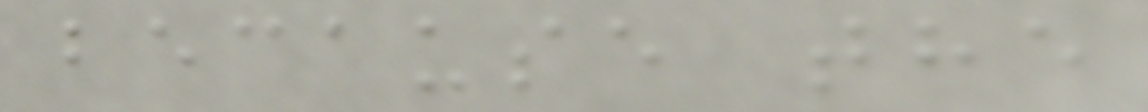because the
